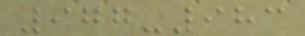977-983
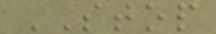STOP
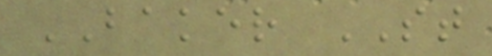BAKER ST
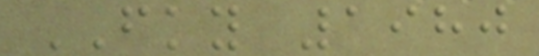FKY 1980
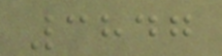3847
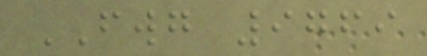FWG 9769
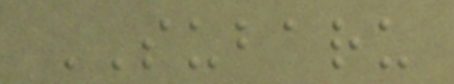SUBARU
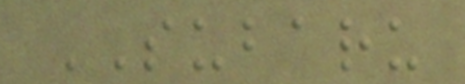SUBARU
